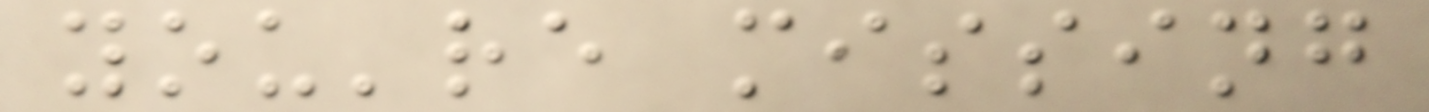you're missing
